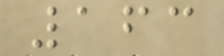163
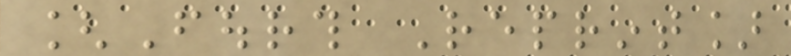[Fourth Reprint]
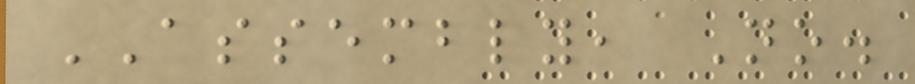ASSEMBLY, No.
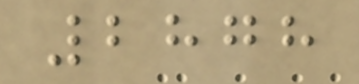2878
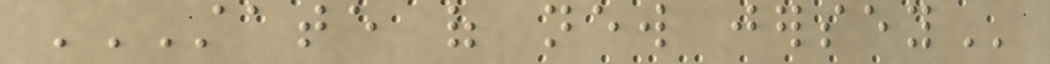STATE OF NEW JERSEY
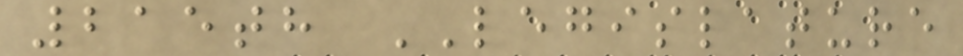215th LEGISLATURE
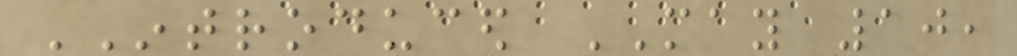INTRODUCED MAY 10,
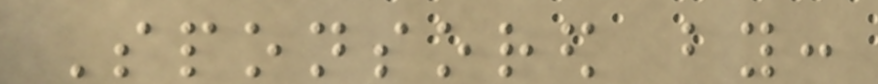Sponsored by:
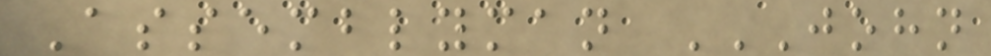Assemblyman JOHN
